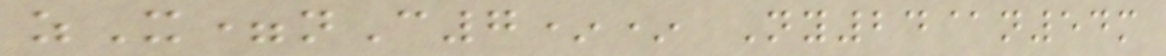zX=nC7** Ny24@n54m
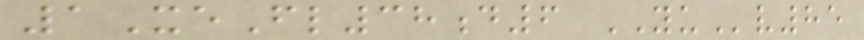1XeFl38d6 YUv85
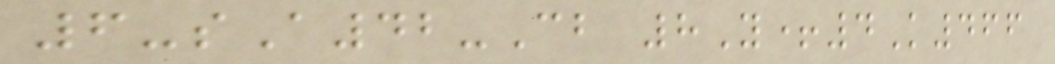6-sA42-Cb 8Y+4K466
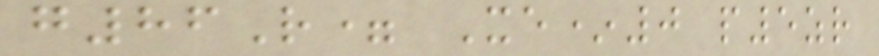g86R= Xe*0 p5zr
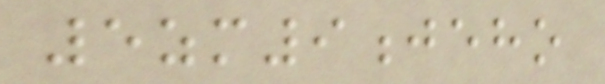5zm9jeho
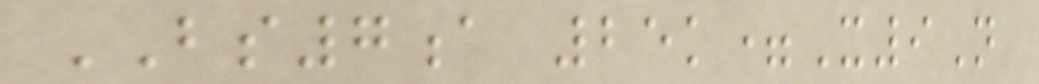BS7a 25k=X9N
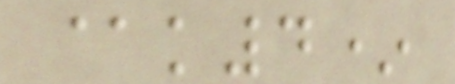@k4*
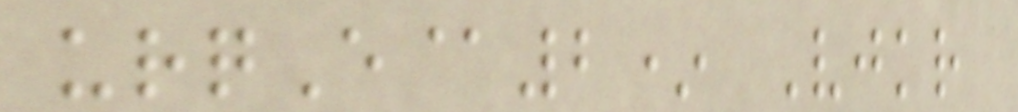urqE@2* Vjkr
